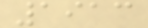1913
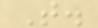T.
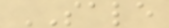SALE
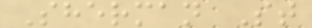Sherman St
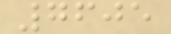7605
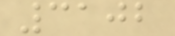3102
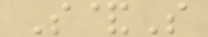S&S
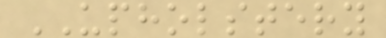UPHOLSTERY
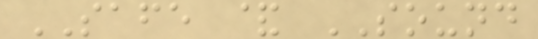SAFE & SOUND
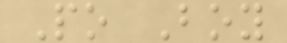Po Boy
